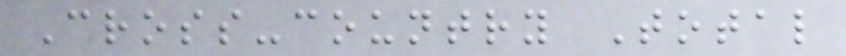Cross-country Total
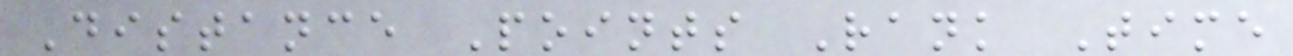Distance Points Rank Time
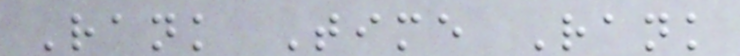Rank Time Rank
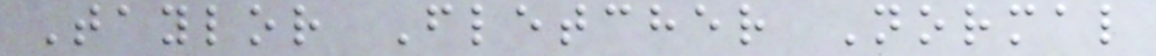Taylor Fletcher Normal
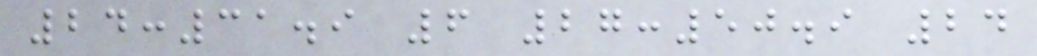24:31.9 6 27:50.9 24
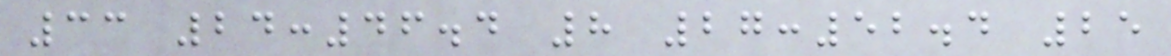33 24:46.4 8 27:52.4 25
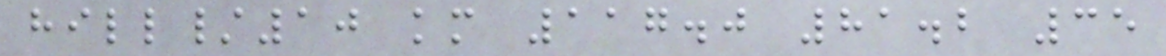hill/10 km 117.0 81.2 35
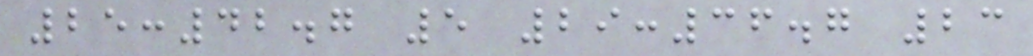25:42.7 5 29:36.7 23
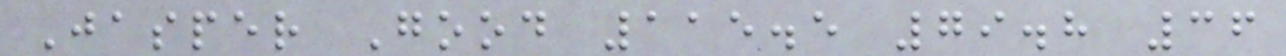Jasper Good 115.5 79.8 36
